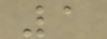1
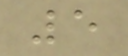5
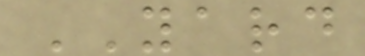YARD
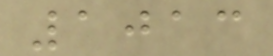1013
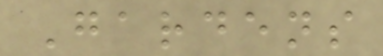Gardens
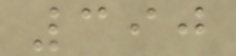390
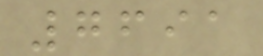7691
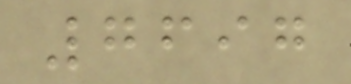7697
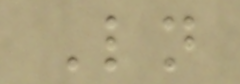Ln
